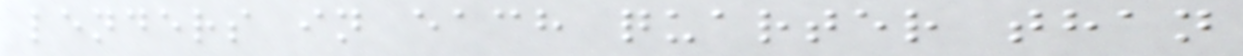lenders in each quarter than
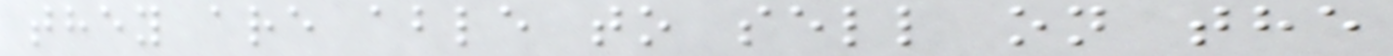they are able to sell on the
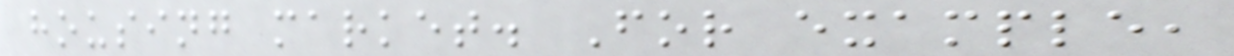housing market. For example,
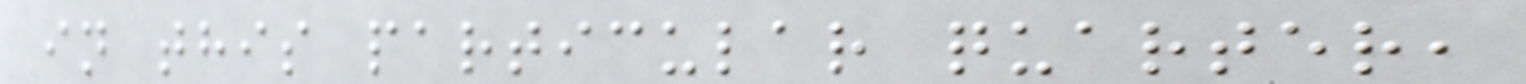in this particular quarter,
